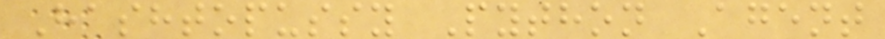Hashtopussy Python Agent
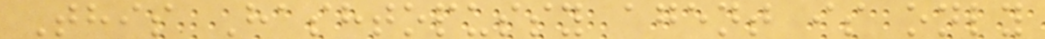This Hashtopussy agent is only
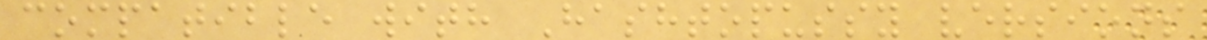compatible with Hashtopussy versions
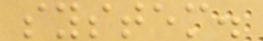system.
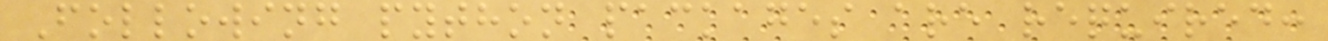Following python packages are required:
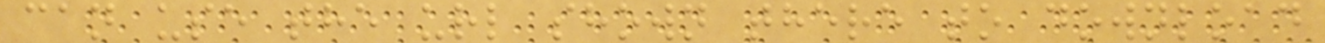can use the url shown there to download
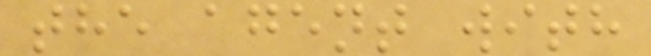the agent with
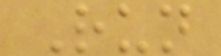Run
